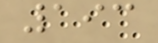193
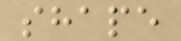shape
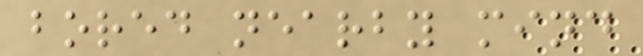bored nearby mind
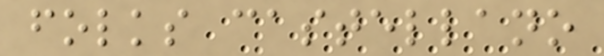folks castellano
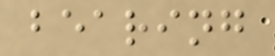bearing
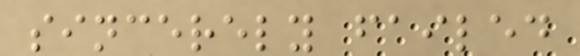sincerely failed
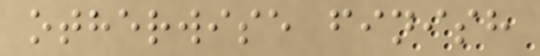otherwise finish
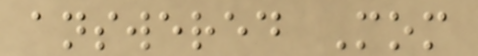answered Mom
